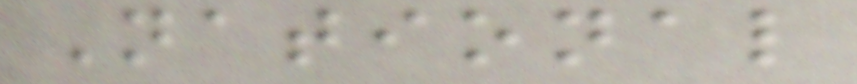National
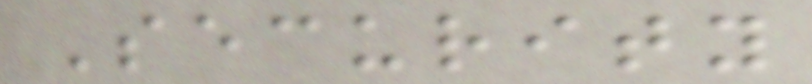Security
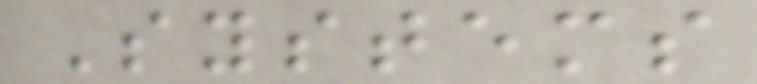Systems
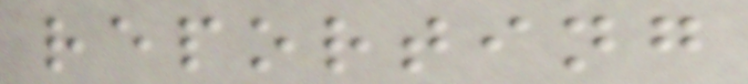reporting
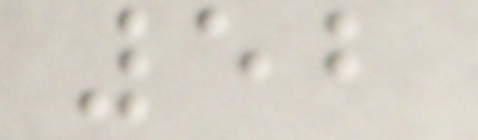52
